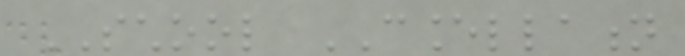SCHOOL CANCELLATION
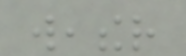weather
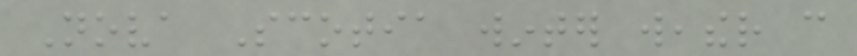Nova Scotia winter weather can
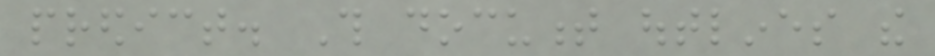predict. This document outlines the
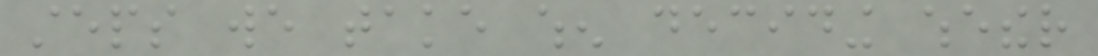steps we take when deciding whether
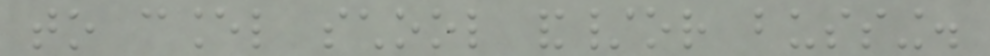to cancel school and/or bussing.
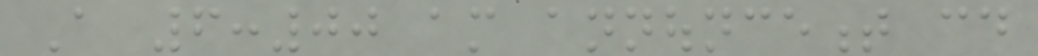A 6:00 am announcement could
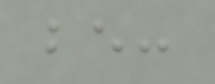be:
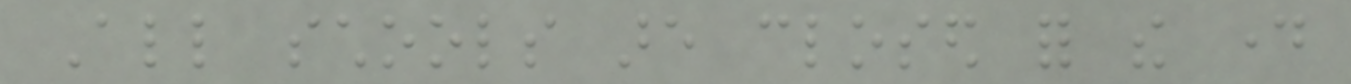All schools are closed for the day
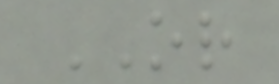OR
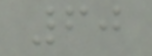60
